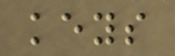keys
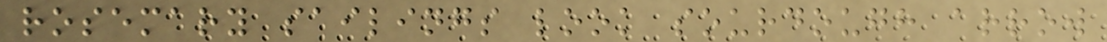rosemary sailings look sourdough arrow
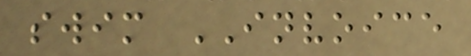swim INVOICE
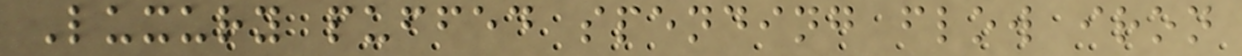Luxury puffed spending flow iron
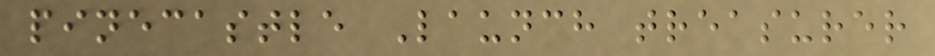pinecastle Launch treasurer
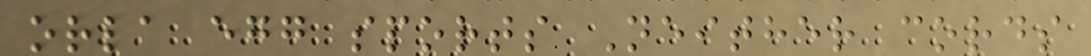orla egg sports Neither cords
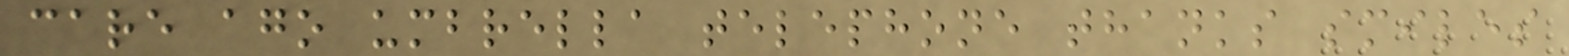care ago umbrella telephone thanks smiles
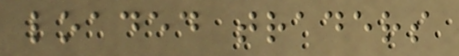loaded traders
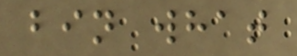bin what
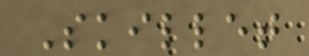Skillet
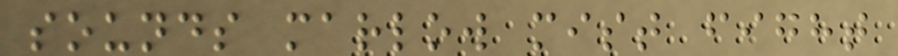sounds marlow mist fight
